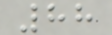88
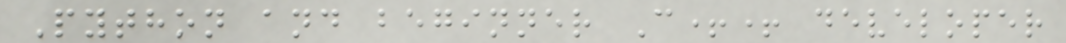Python and beginner C++ developer
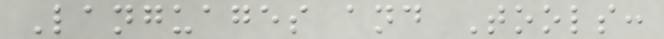Languages and Tools:
